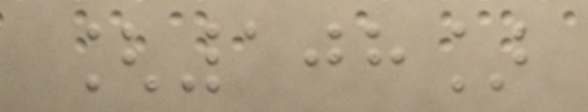[108]
